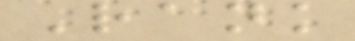Rank
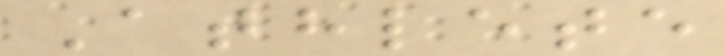Athlete
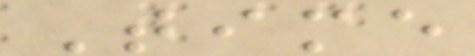Time
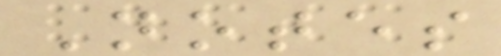Notes
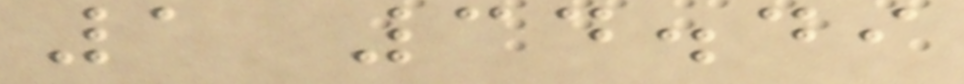1 34.49
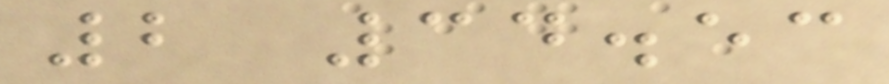2 34.53
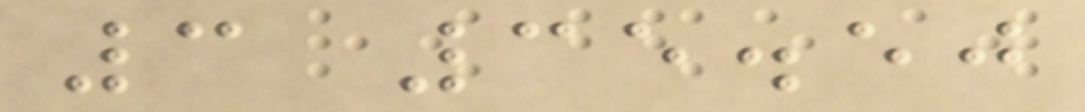3 35.50
